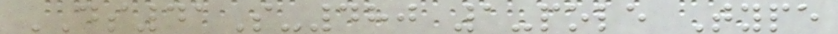DS41S-480 1-pole Type
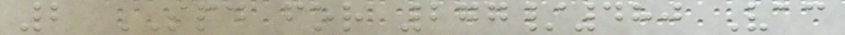2 SPD for 277/480 Vac
